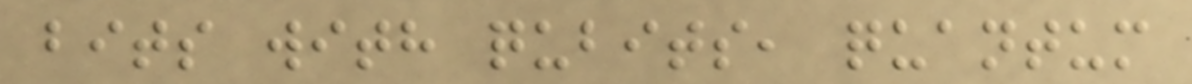bits with qubits, quantum
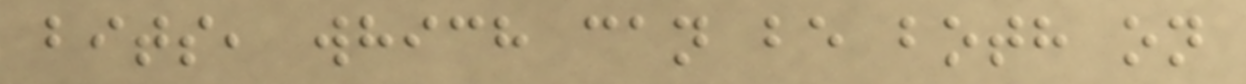bits, which can be both on
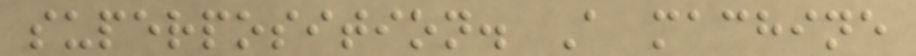superposition. A machine
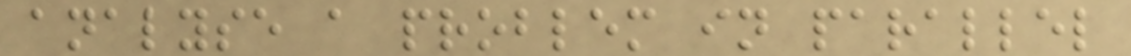analyse a problem in parallel
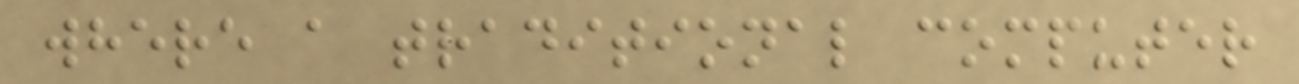where a traditional computer
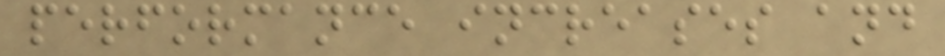performance increases and
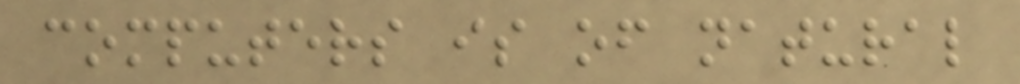computers is of natural
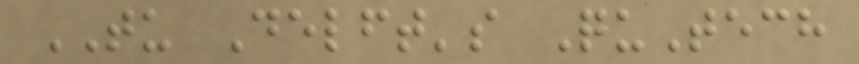TU Delft's QuTech
